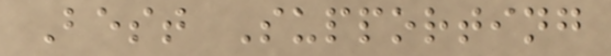Best Supporting
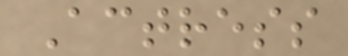Actress
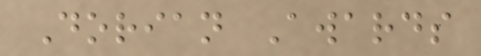Dorian Awards
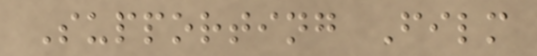Supporting Film
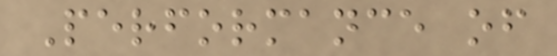Performance of
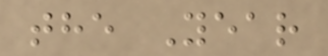the Year
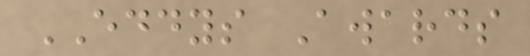EDDYS Awards
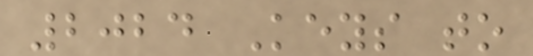2024 Keys to
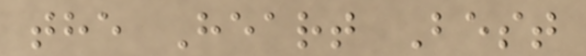the Heart Best
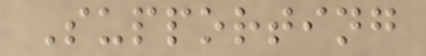Supporting
